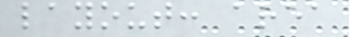layout: area
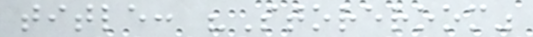title: "Storeroom"
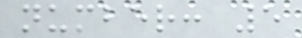number: 5
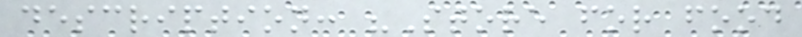description: "Store for food
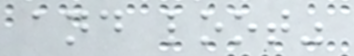and loot"
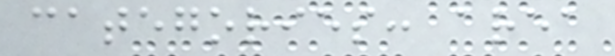categories: area
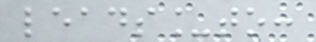leads_to:
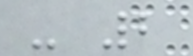- 2
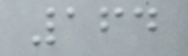164
